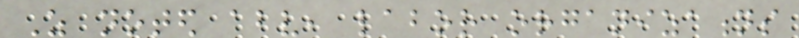As noted above, labor organizations
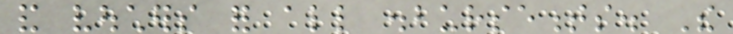and vouchers for all disbursements. The
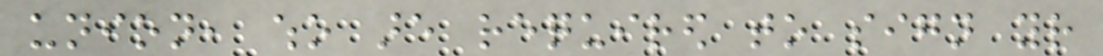union, who are required to sign your
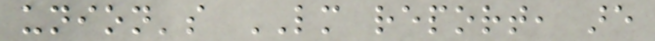union's LM report, are
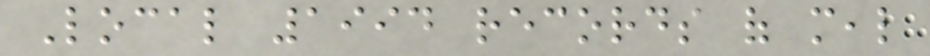Local 1994 records of meal
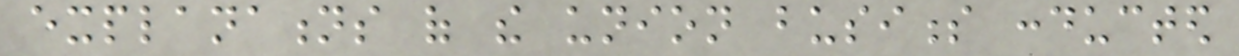explanations of the union business conducted
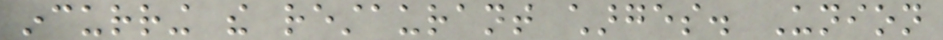incurring the restaurant charges. Union
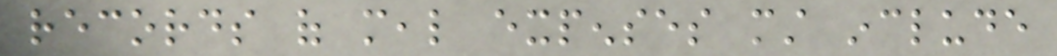records of meal expenses must include
